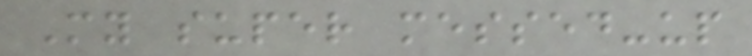My super messed-up
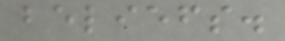beliefs.
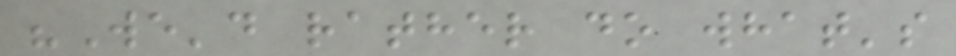"We'd rather do what's
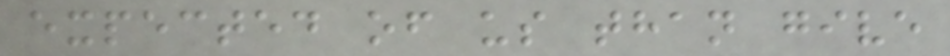expected of us than give
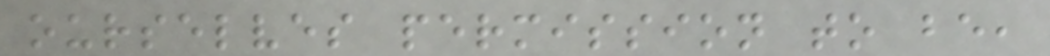ourselves permission to be,
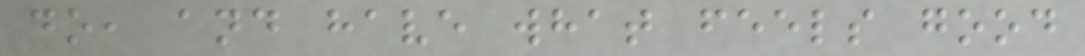do, and have what feels good
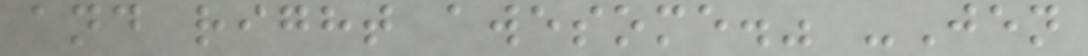and right awesome." -Jen
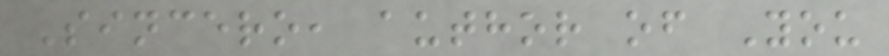Sincero, author of You
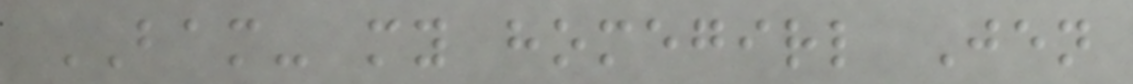BAM- my homegirl Jen
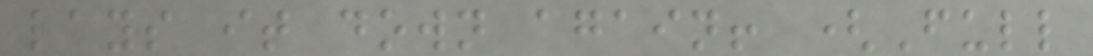lays it down again! (Full
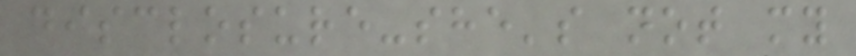disclosure-she's not my
